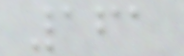161
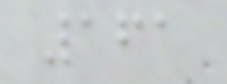161
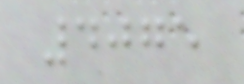4075
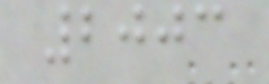2003
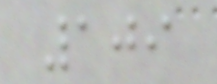109
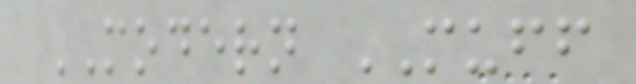MODERN MUFF
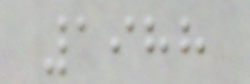1988
